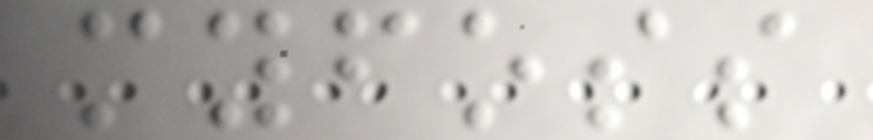myfoss
